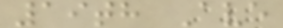19th Ave
